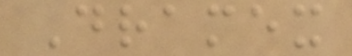Dramex
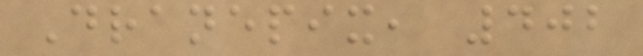Dranepix, 402
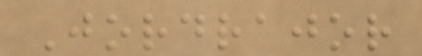Jordrajor
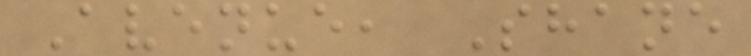Avenue, Shane
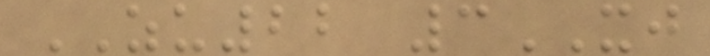ZU22 3XJ
